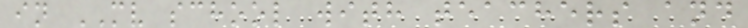in MV school with teachers and
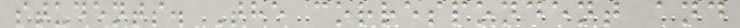students. The correspondent and
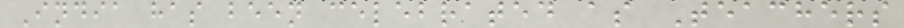India has been celebrated as Teachers
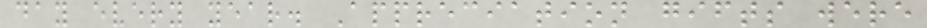day every year. Appreciation gifts were
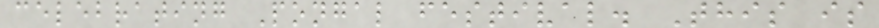celebrating Pongal festival. This is
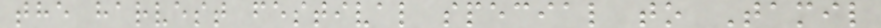the harvest festival special to Tamil
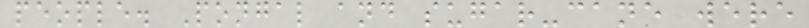people. Pongal and sugar-cane were
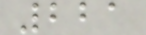221
